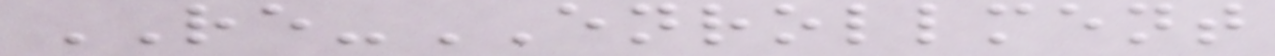RE-ENROLLMENT
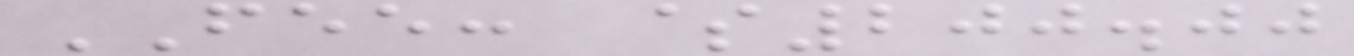FEE: $200.00
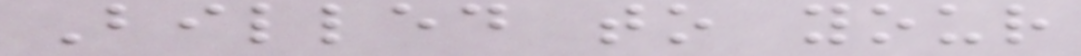Billed to your
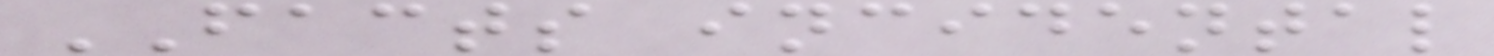FACTS incidental
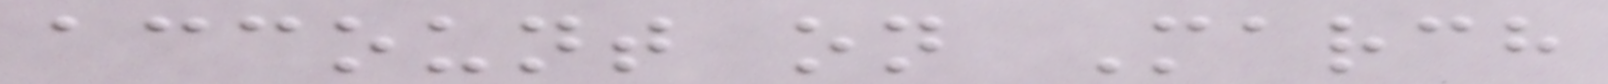account on March
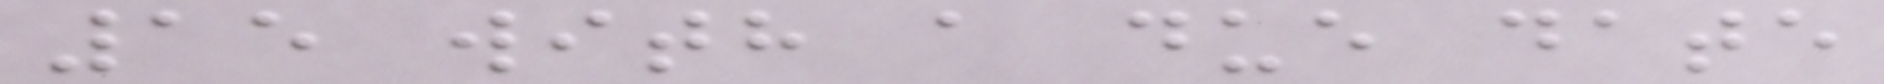15 with a due date
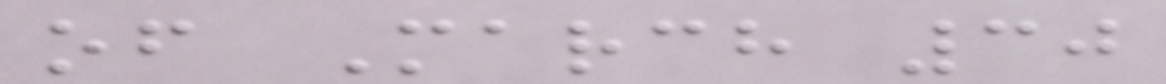of March 30
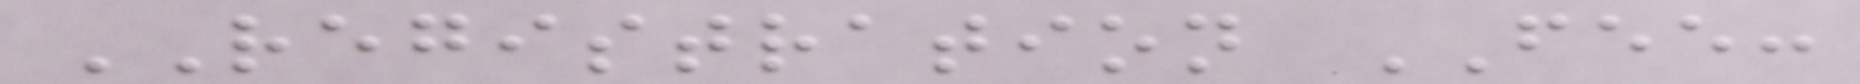REGISTRATION FEE:
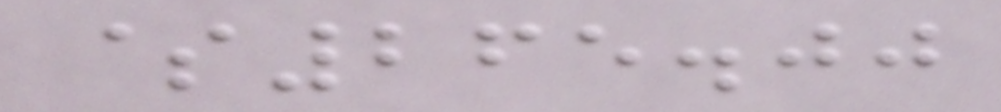$265.00
